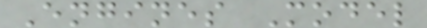Engines Model
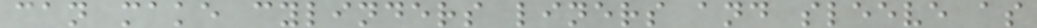can make cylinders liners and sleeve as
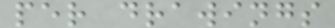per drawings
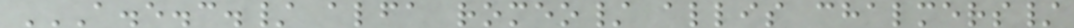A.E.C./ ALFA ROMEO/ ALLIS CHALMERS/
